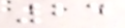24
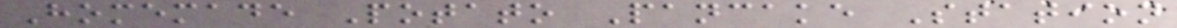Homemade Potato Pancake Station
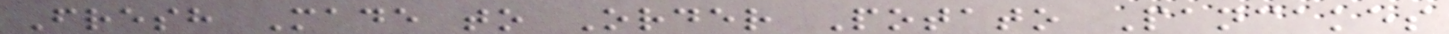Fresh Made to Order Potato Pancakes
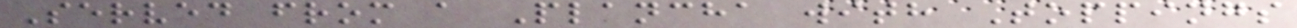Served from a Plancha with Toppings
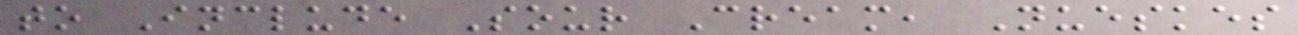to Include Sour Cream, Nueskes
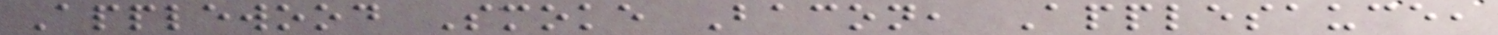Applewood Smoke Bacon, Applesauce,
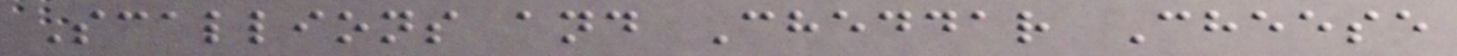Scallions and Cheddar Cheese
